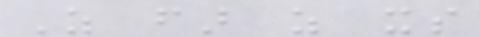As far as its
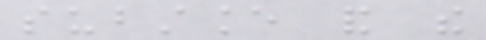substance and the
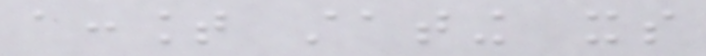account stating its
